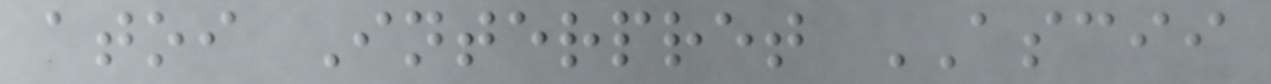atoi Interpret ASCII
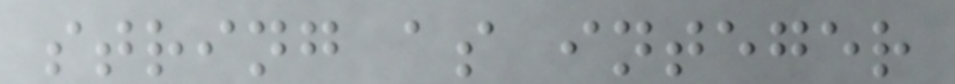string as integer
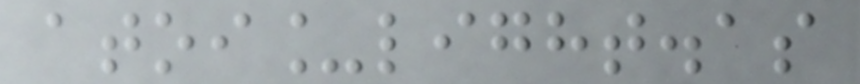atoi_light.as
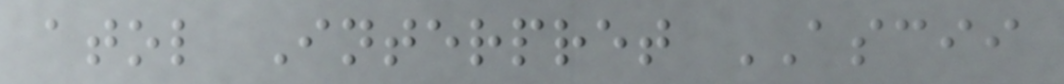atol Interpret ASCII
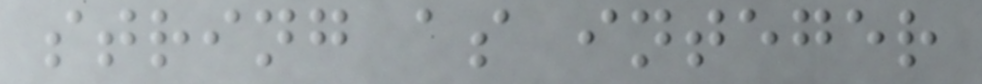string as integer
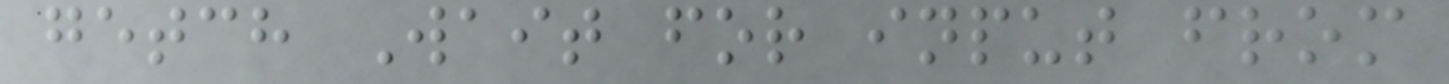getch Wait for input from
